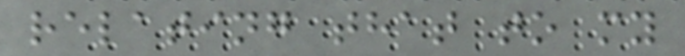relating that to my
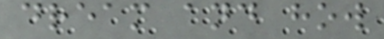dream and how
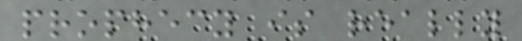prophecy is really
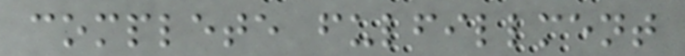complete fulfillment
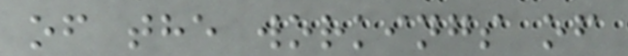of the workings of
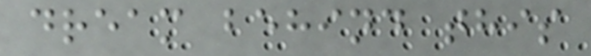dream behind this
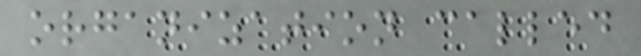organization called
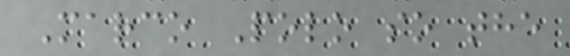Marco Polo so the
